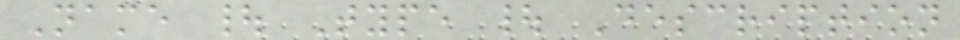Name | Type | Description
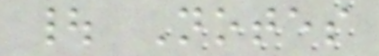| Notes
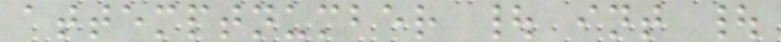attemptnumber | int |
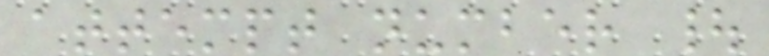attempt number |
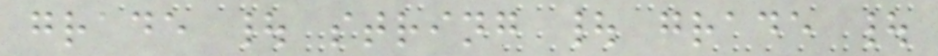grade | string | grade |
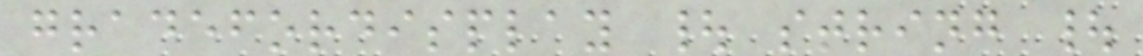gradefordisplay | string |
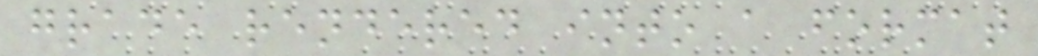grade rendered into a format
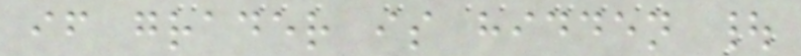if grader is hidden |
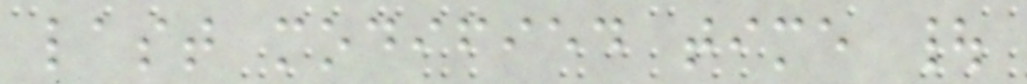last modified time |
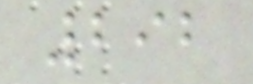292
